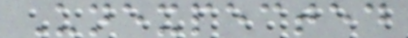Unexpected
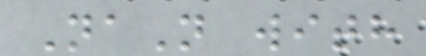NaN with
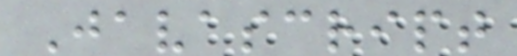Javascript
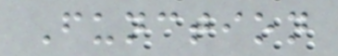Function
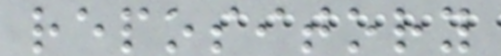repository
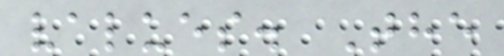values. The
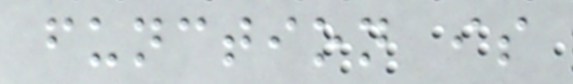function is
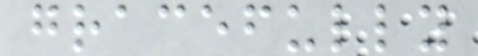gracefully
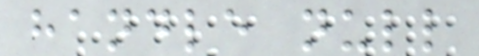handle null
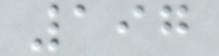197
